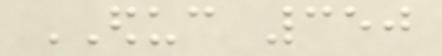EDUC 350
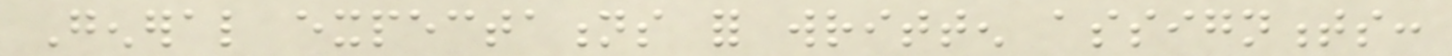General expectations for written assignments:
